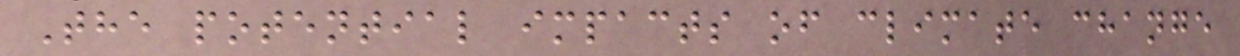The potential impacts of climate change
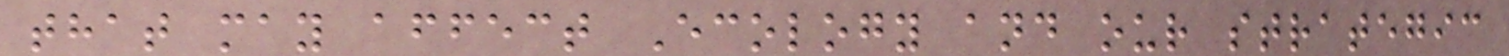that may affect Ecology and our strategic
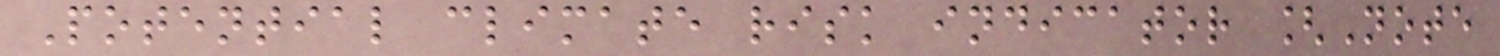Potential climate risk indicator [Note
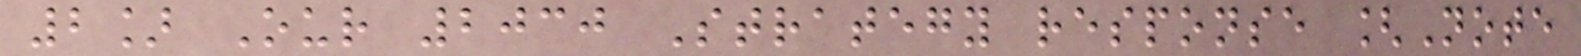2] Our 2030 Strategy response [Note
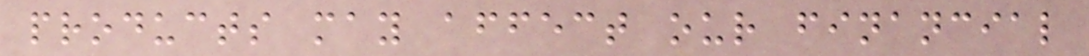products may affect our financial
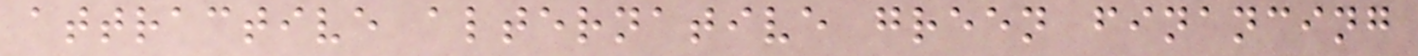attractive alternative green financing
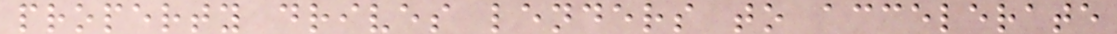property drives lenders to accelerate
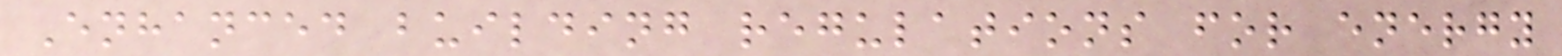Enhanced building regulations for energy
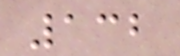132
